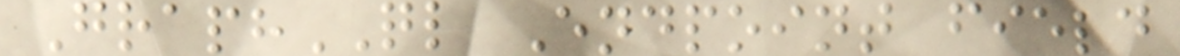GraphQL Endpoint field
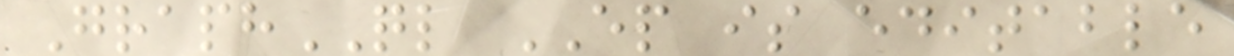GraphQL EP is editable
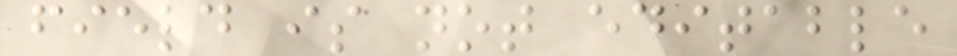field is not editable
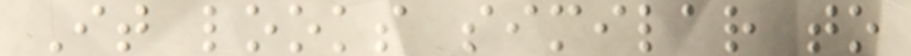It looks similar to
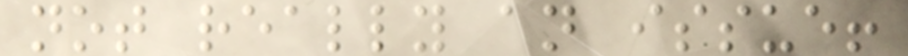not really an issue!
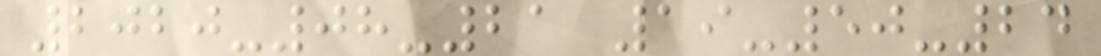2020-08-21 19-50-24
